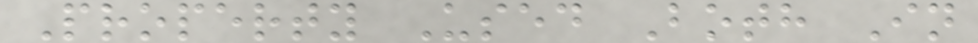Property Used Both In
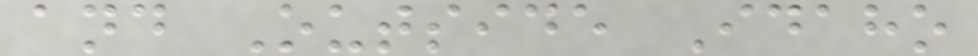and Outside Idaho
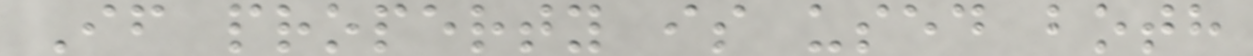If property is used both
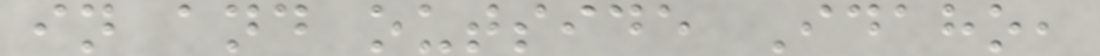in and outside Idaho,
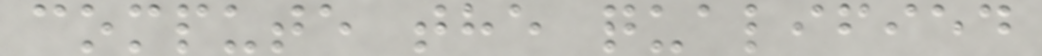compute the qualified
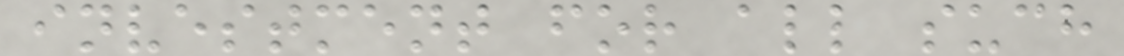investment for all such
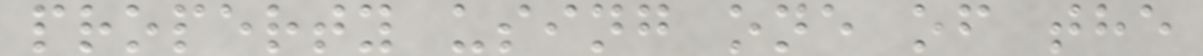property using one of the
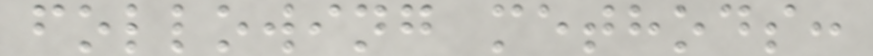following methods:
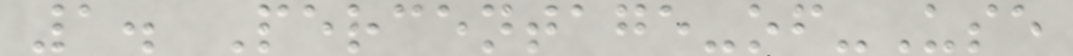1. Percentage-of-Use
